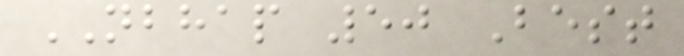NBHAP 50 Best
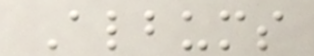Albums
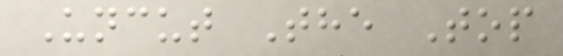Uncut The Top
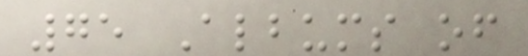75 Albums of
